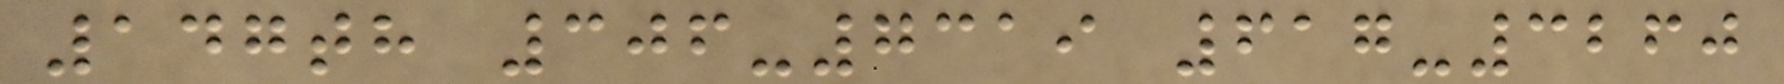147th 306-7319 617-3260
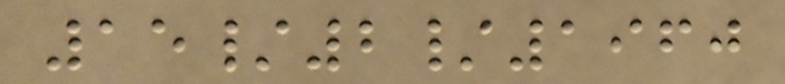15/2/1960
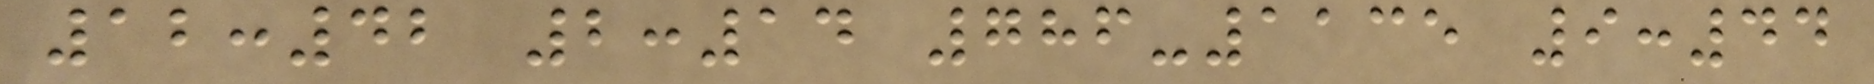12:42 2:14 786-1135 9:44
